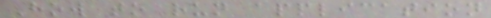How to run application
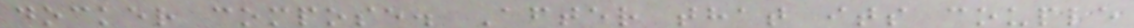docker compose. After that its couple
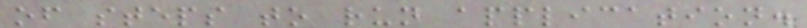of steps to run application.
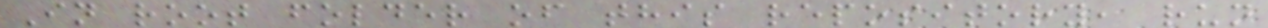In root folder of this repository, run
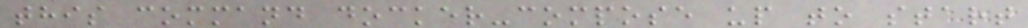this command docker-compose up to start
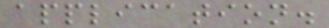application.
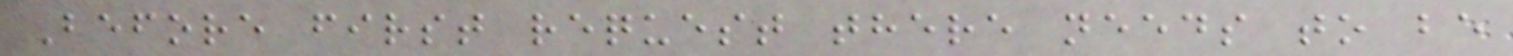Before first request there needs to be
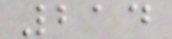214
